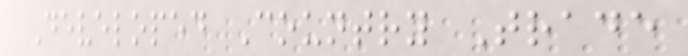Developed Country Trade
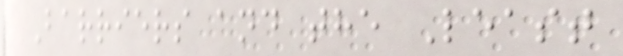Barriers and the Least
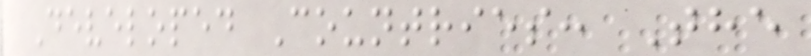Developed Countries: The
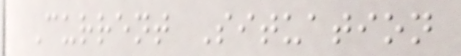Current Situation
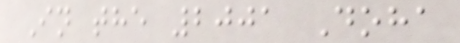In the 2001 Doha
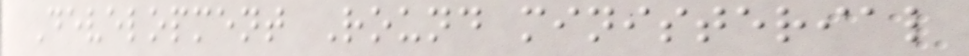Development Round ministerial
